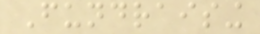Fundraising
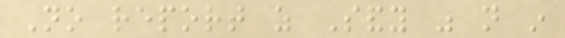No report as Sandy was not in
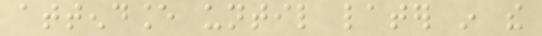attendance until later in the
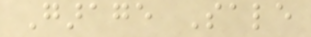Garage Sale
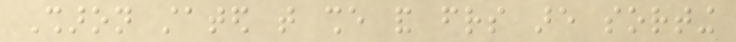Sharon stated that she and friends are sorting
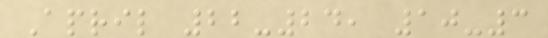April 22-24, 10-3
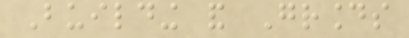Building and Grounds
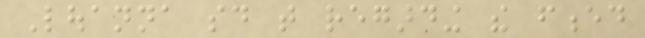Louanna said that regarding the fenced
